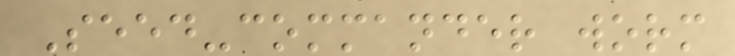Seed-commander worm
